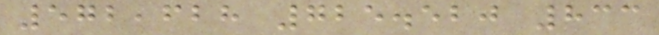572,628 725.520 833
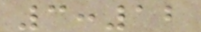3:12
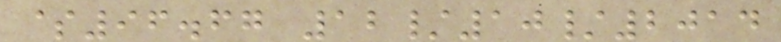$96.67 12/10/2014
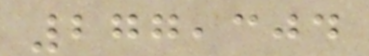277,304
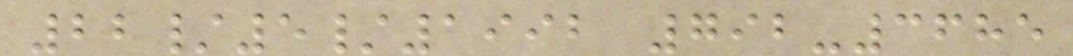22/5/1992 792-3685
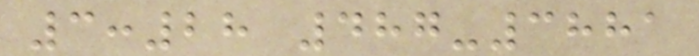3:28 487-3881
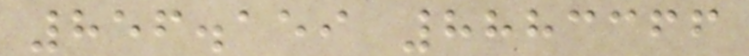856.159 8883366
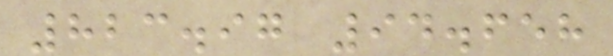823.97 94.658
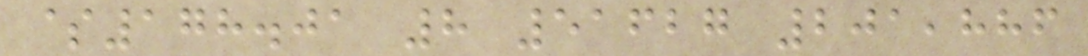$178.01 8 51627 201,886
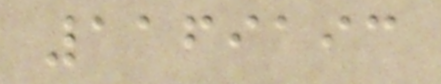1169193
